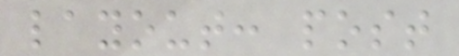layout: post
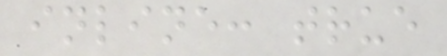inline: true
